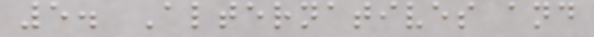5. Alternatives and
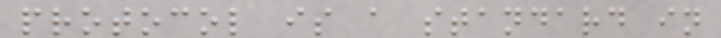protocol is a standard in
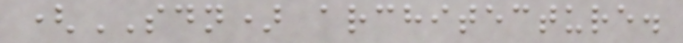(SDN) architecture.
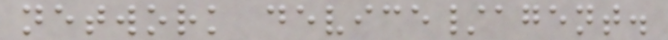network device/agent.
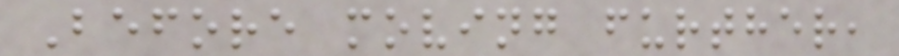Before moving further,
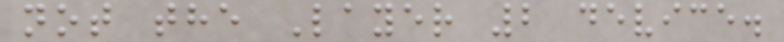not the Layer 2 device.
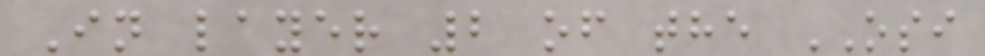In layer 2 of the OSI
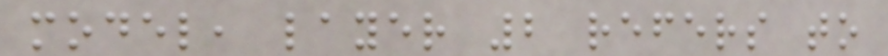model, layer 2 refers to
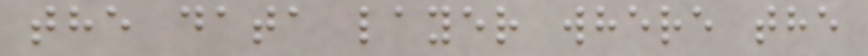the data layer where the
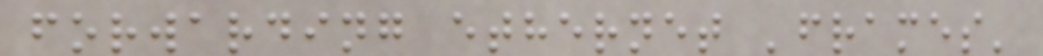forwarding ethernet 'frames'
